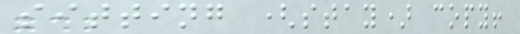sitting (stay) copy!
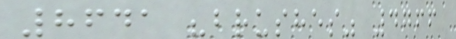8641 "brushes" 4766
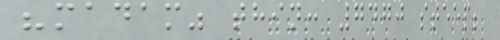"madam" thin: 7470 steep;
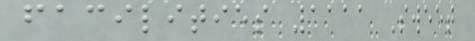facilities 1111 Sweet
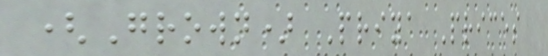(Grown) Priya Prices
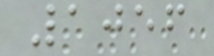1056
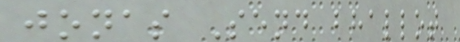jonas Send bhallot
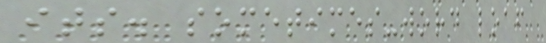its. sometimes-word loaf
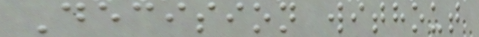Decision without
